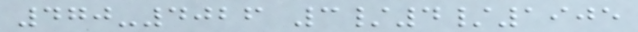470-4026 3/4/1905
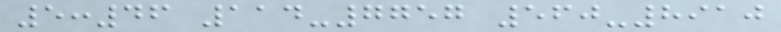5:46 114-7757 560-8910
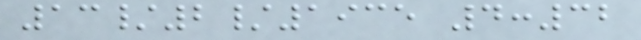13/2/1935 4:32
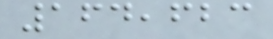164,623
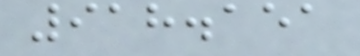918.151
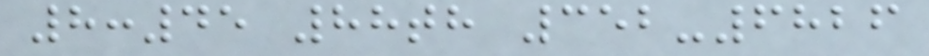8:45 88th 352-6826
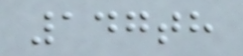147th
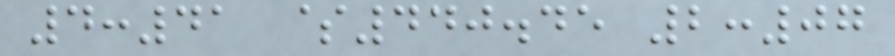4:41 $440.45 2:07
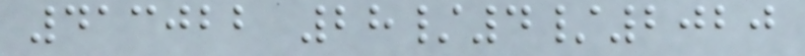413022 28/4/2020
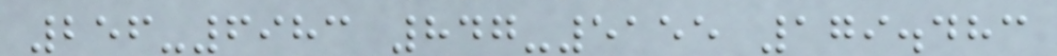256-6983 847-5155 179.483
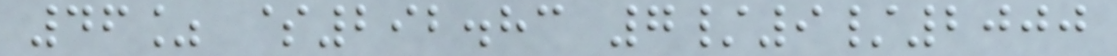46% $292.83 7/9/2000
